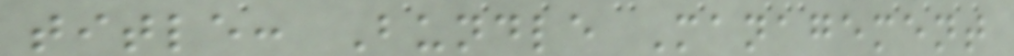title: Bundle Management
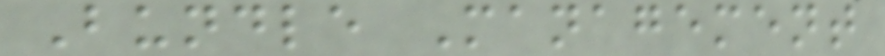Bundle Management
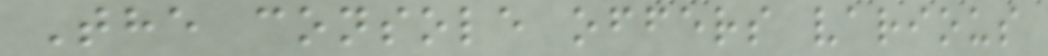The console offers various
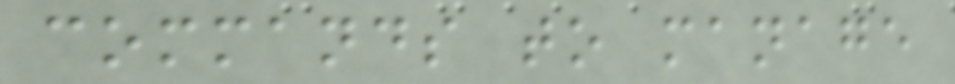commands to manage
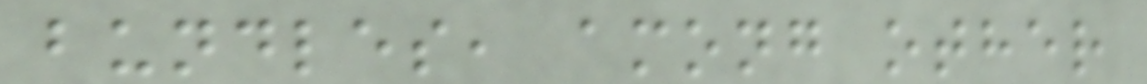bundles, among other
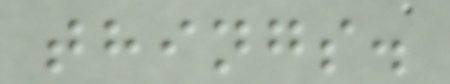things.
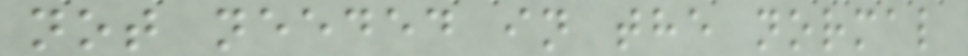not needed in the normal
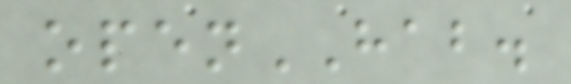openHAB.
